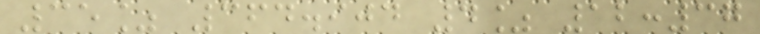35% 364.904 4% 12:37
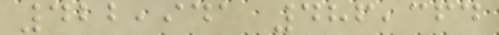422,941 486,364
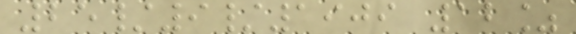25/9/1909 12%
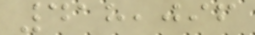418,096
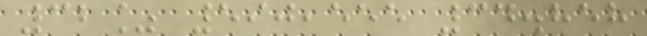32% 590,555 34.858
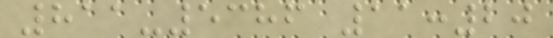811-5386 11:20
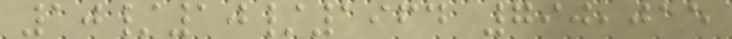10/10/1964 790,015
